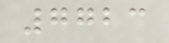7723
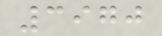3970
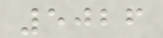5026
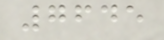7645
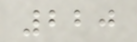220
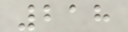218
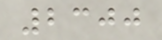2300
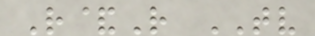R&R TV
